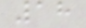18
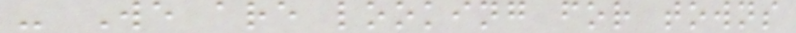- We are looking for towns
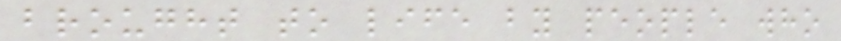brought to life by people who
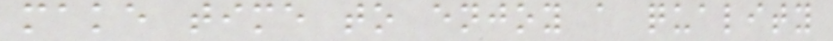make time to enjoy a quality
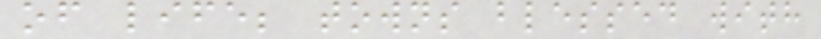of life; towns blessed with
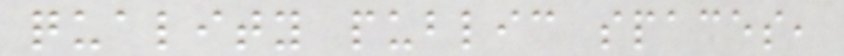quality public spaces,
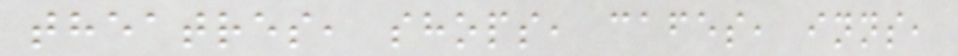theatres, shops, cafes, inns,
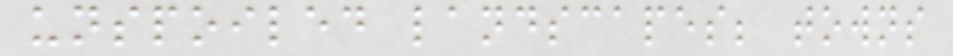unspoiled landscapes; towns
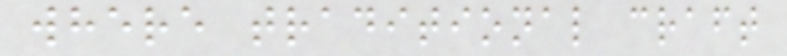where traditional craft
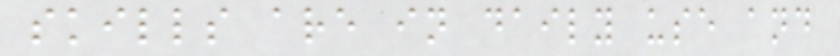skills are in daily use and
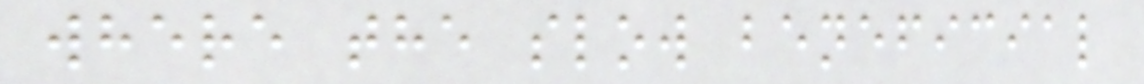where the slow beneficial
